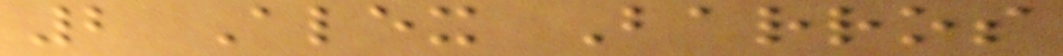2 Alex Barros
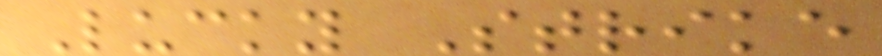Lucky Strike
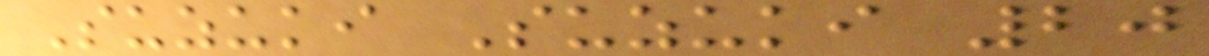Suzuki Suzuki 20
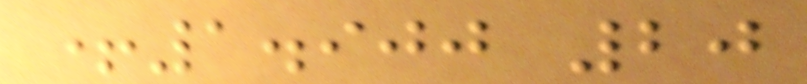+1.900 20
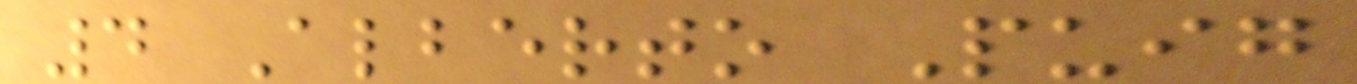4 Alberto Puig
